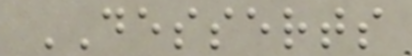DESSERTS
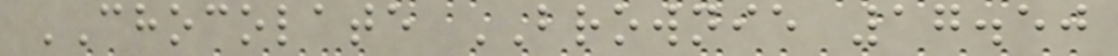CHOCOLATE BROWNIE 17.50
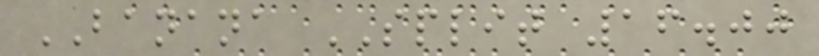BANANA SPLIT 16.00
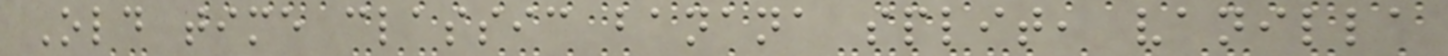Old time classic banana split, vanilla
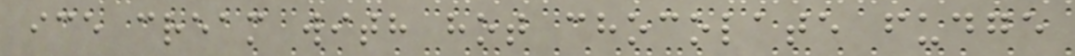ice cream with hot chocolate fudge
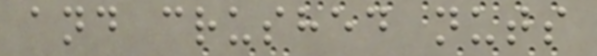and crushed nuts
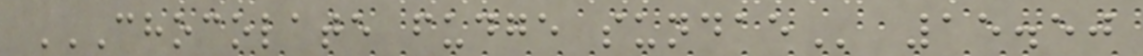CHOCOLATE FUDGE SUNDAE 15.50
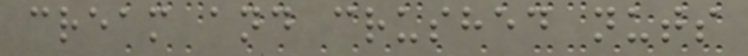cream and crushed nuts
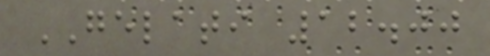GELATI 12.00
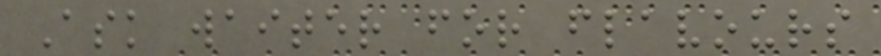Ask waiter for flavours
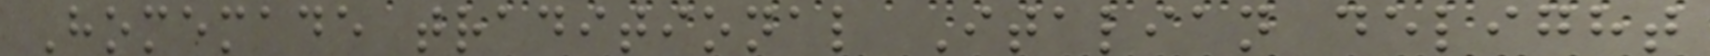Homemade traditional Italian delight
